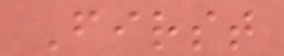First
